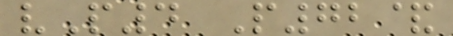vP4 P72&
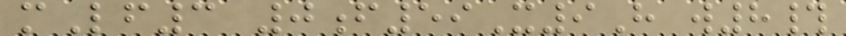mLf3 0f59X9H w8#
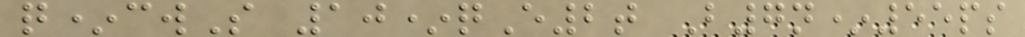q*cwS 10*qE2t B7n*55ps
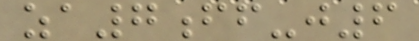za7ff-j6
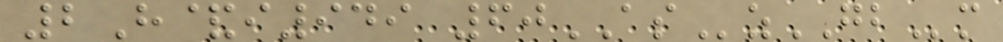2H&i949 60ASzGBm
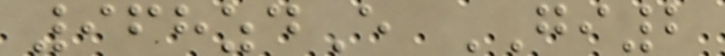968zdE GI2
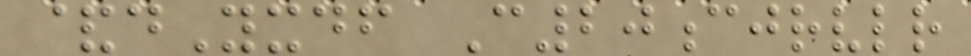&dYxdf C20cjrvlr
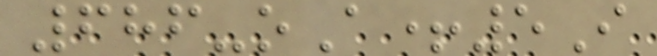686-oA+5I
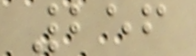256
